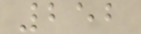252
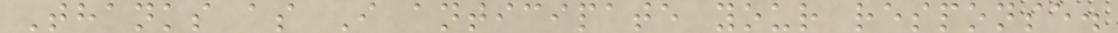Thanks as I anticipate your response.
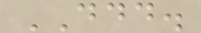DDD.
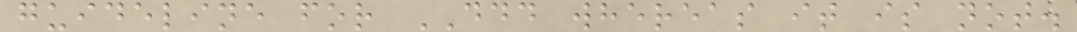guideline for DDD whereas it is not.
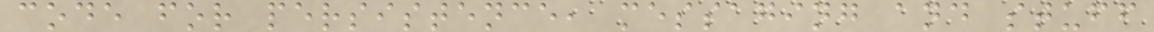code for persistence, messaging and stuff
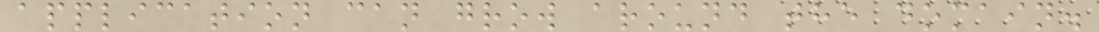application can grow around the domain.
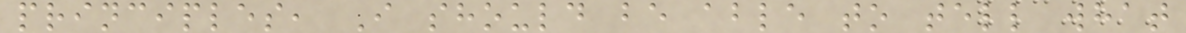principles, I should be able to tell what
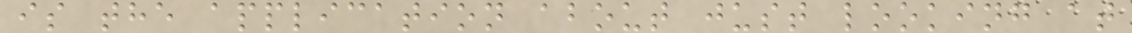is the application about just looking at
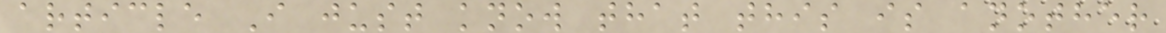article I just know that this is another
